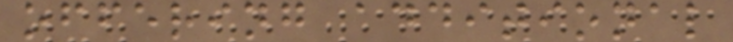offering additional
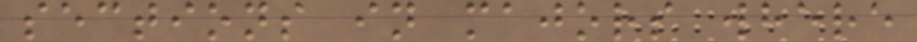sections in majors where
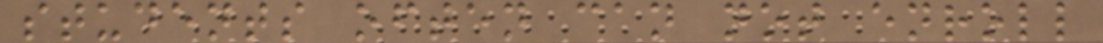students often can not enroll
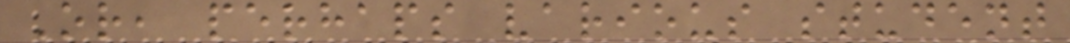Or, perhaps various student
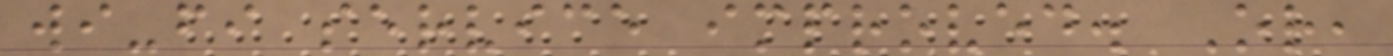wi-fi service improved. Or,
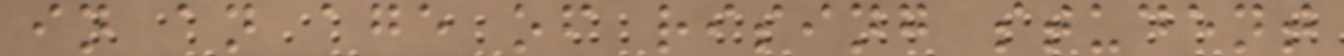in an age of rising student
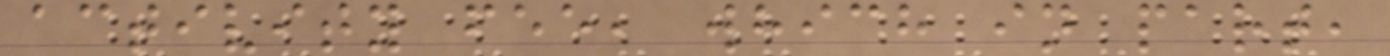activity fee, which in part,
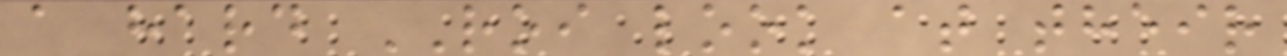a hard ROI look at their
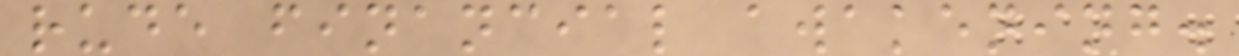rude financial awakening.
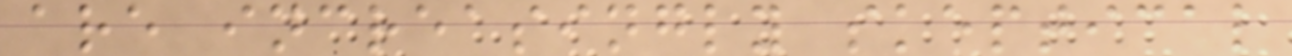are increasingly skeptical
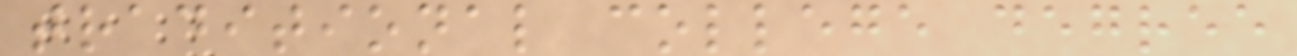traditional college degree
